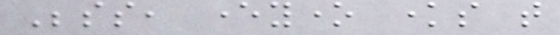Besides, everyone knows that
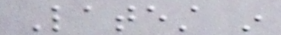Latest in
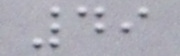49
